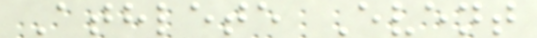Athlete Event
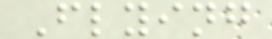Flying
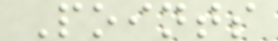Points
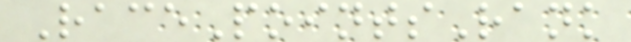RacePointsRank
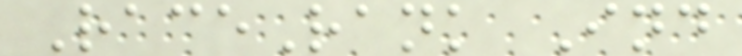RaceRank Ind
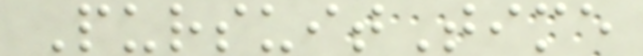PursuitTime
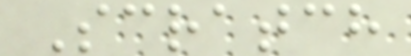Scratch
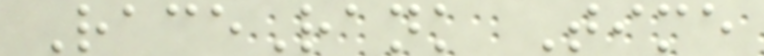RaceRank Time
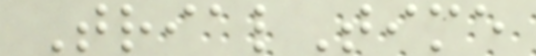TrialTime
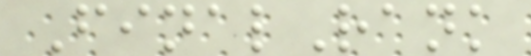FinalRank
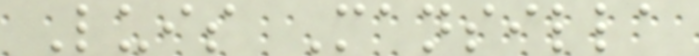Luis Mansilla
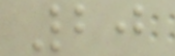20
